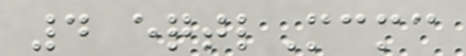4 eqtlMcmc
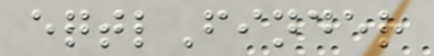eqtlFinder
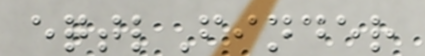eqtlFinder
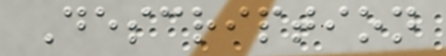Description
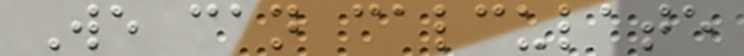We can calculate
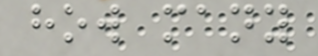how many
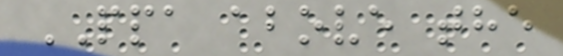PPA above the
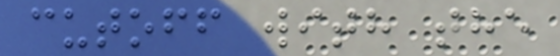cutoff with the
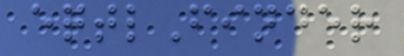eqtlFinder
